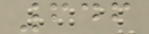646
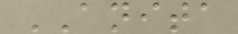ANITA
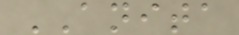ANITA
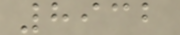8932
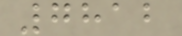7812
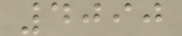4090
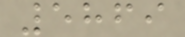5869
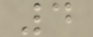4
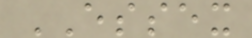ESSEX
